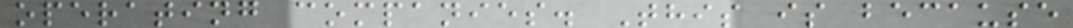operating companies. This is because
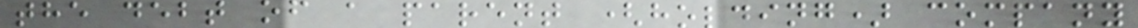the debt of a parent (holding) company
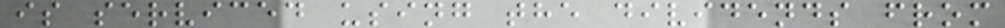is serviced using the dividends from
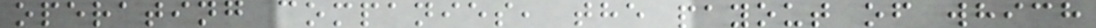operating companies, the payout of which
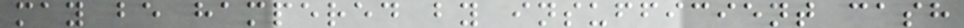may be hampered by insufficient cash
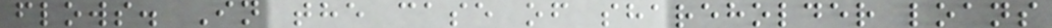flows. In the case of shareholder loans
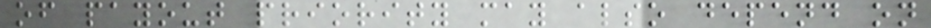of payout priority may also depend on
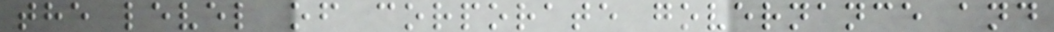the level of corporate governance and
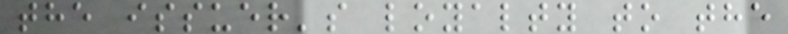the issuer's loyalty to the
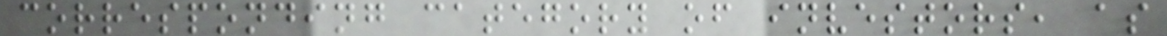corresponding category of investors, as
